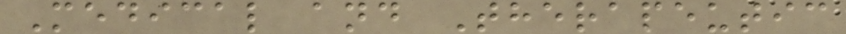Medical and Therapeutic
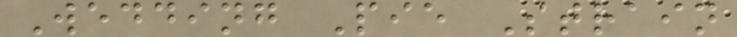Wedding Pie Strain
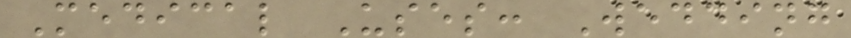Medical Uses: Wedding
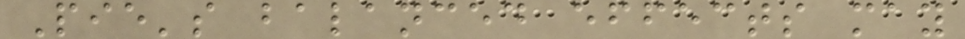Pie's balanced effects may
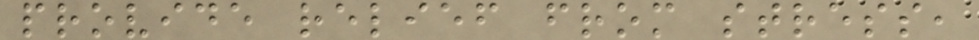provide relief from stress,
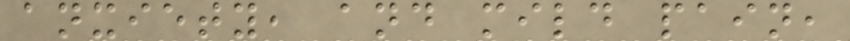anxiety, and mild pain,
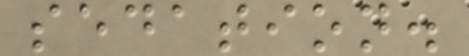sedation.
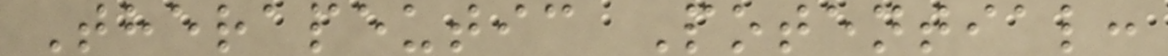Therapeutic Potential:
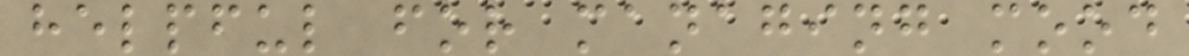helpful for managing mood
